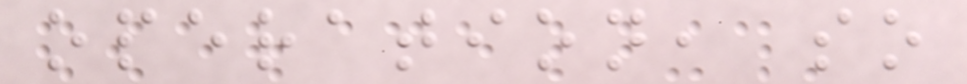operation, so
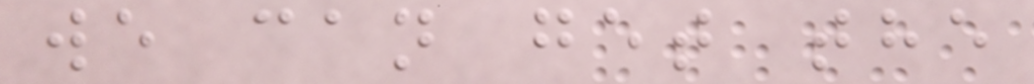we can get the
